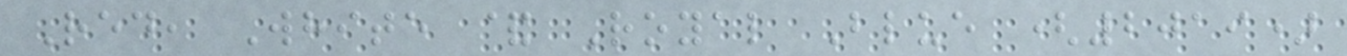Red, White & Royal Blue (2019)
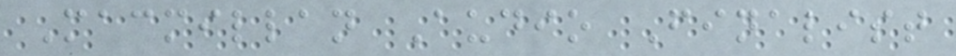Macmillan Audio Finalist
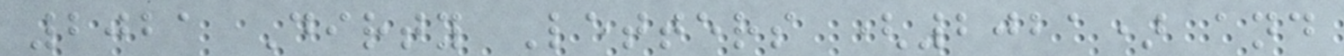2021 Dirty Letters (2021) and
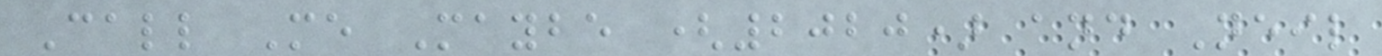Call Me Maybe (2020) and Neil
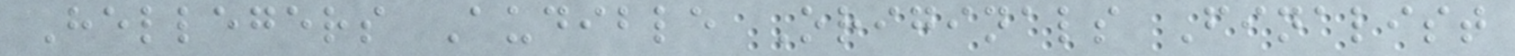Hellegers Audible Originals Finalist
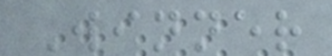Winner
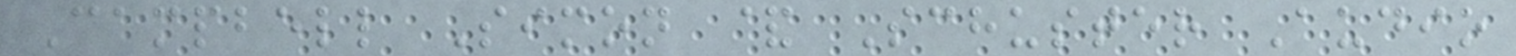Campbell Simon & Schuster Audio
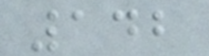142
